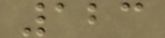123
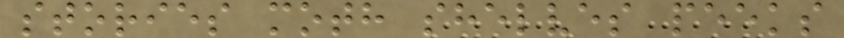stories moth shelves peeks
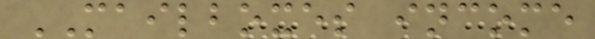MAILBOXES income
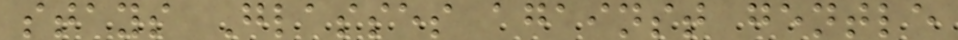stays Glasses against gentle
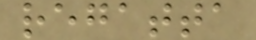regatta
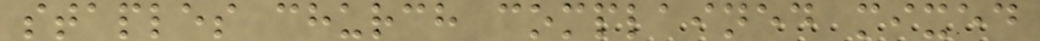staples church complained mixed
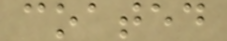coated
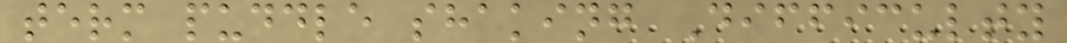term puddle shaking Difficulty
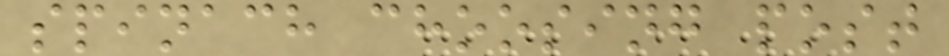spinach choosing post
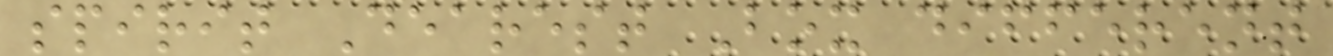spirit Dearest Box different
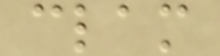clam
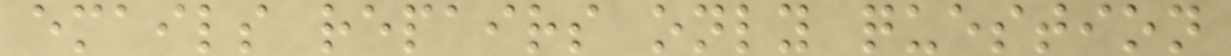emails repairs only question
